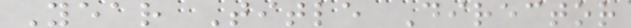Year Title Director
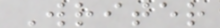Writer
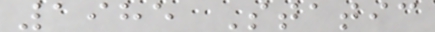1985 Static
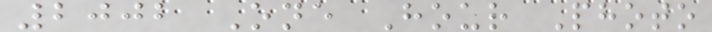2002 One Hour Photo
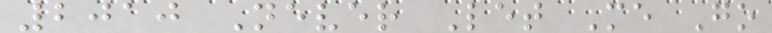2010 Never Let Me Go
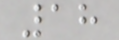18
